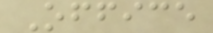Office
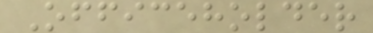Officeholder
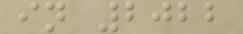in 2022
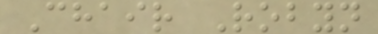Chair Robyn
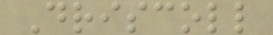Driscoll
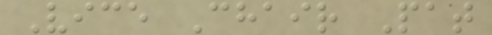Vice Chair Pat
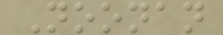Noonan
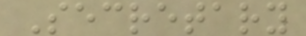Secretary
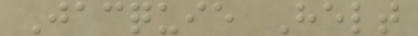Jacquie Helt
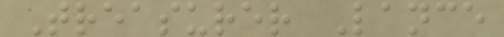Treasurer Lance
